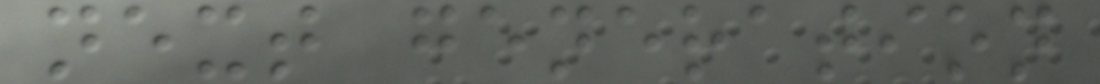next generation
